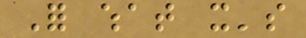For what it's
